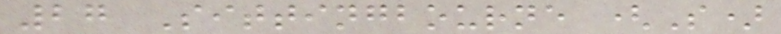27 Sittingbourne (S)
